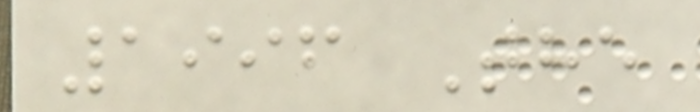1996 The
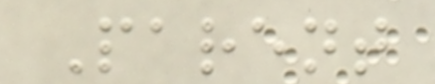Parent
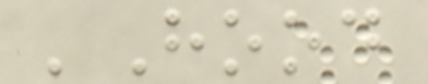'Hood
